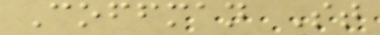Coffman St
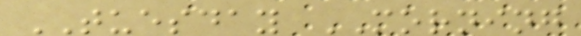TUESDAY MORNING
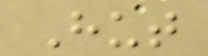Hut
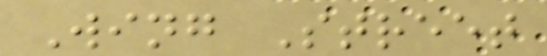Wing Street
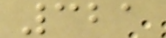321
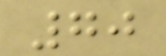70
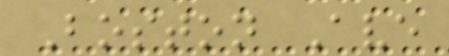Boston Ave
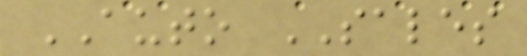AUTO SALES
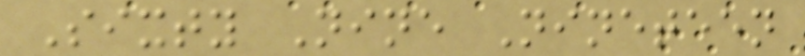Sixty Nine Nineteen
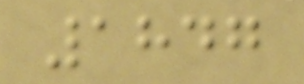1847
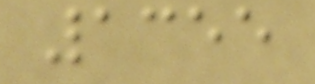1355
